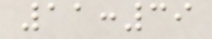11:39
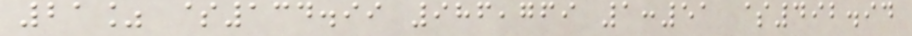21% $134.99 986,769 1:51 $492.94
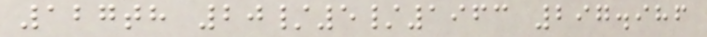127th 20/5/1963 297.986
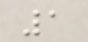1
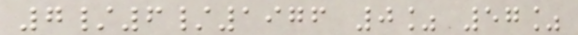7/6/1976 0% 57%
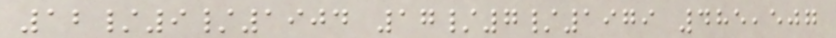12/9/1904 17/7/1979 485,507
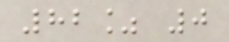82% 0
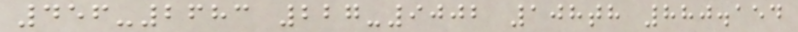456-2683 227-9002 108th 880.154
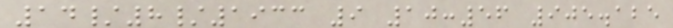14/8/1933 9 10:56 905.125
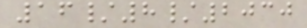16/8/2030
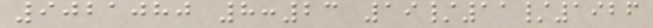9021080 8:23 19/11/1926
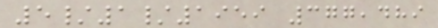5/1/1959 377,489
